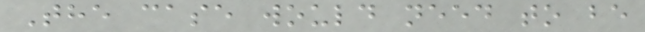The case would need to be
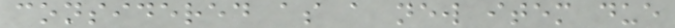considered as a new item due
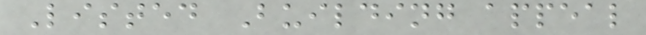Listed Building appeal
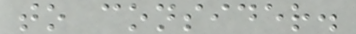to consider.
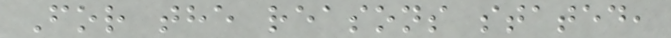For the reasons stated,
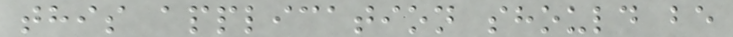this application should be
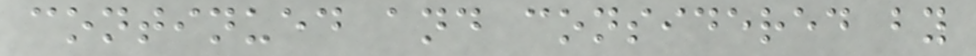continued and considered by
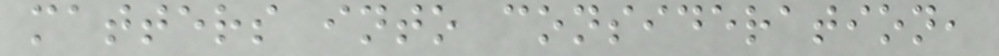matters into consideration,
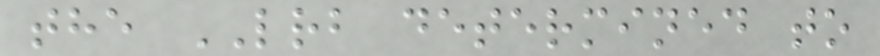the LRB determined to
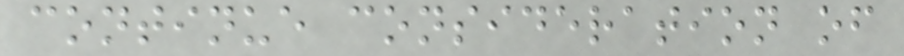continue consideration of
